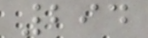294
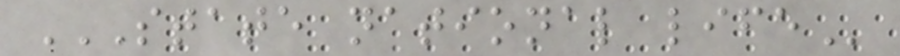STATE NATIONAL LIFE
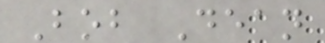Bob Dean
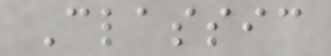Classic
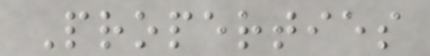Properties
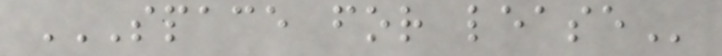SPACE FOR LEASE
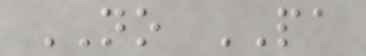NO PA
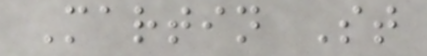Martin St
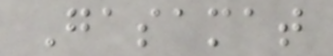Gasamat
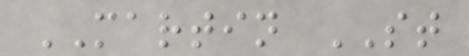MARTIN ST
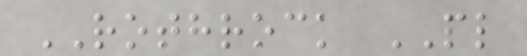ROTHROCK PL
